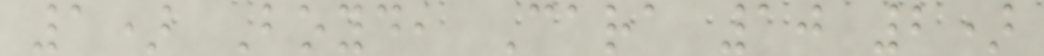1) Boyd, Cara 10 2)
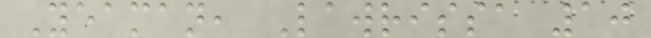Yeaman, Lawrissa 10
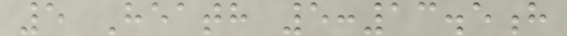5 Heath 5:13.5h
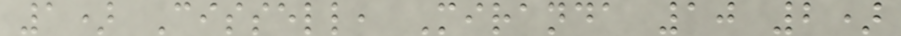1) Cissell, Miranda 10 2)
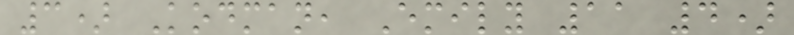3) Kodman, Emily 11 4)
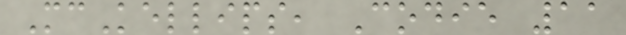McKellips, Codie 11
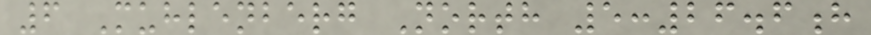6 Muhlenberg North 5:26.6h
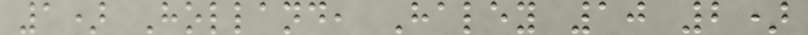1) Holland, Haley 10 2)
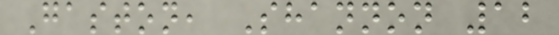Gaston, Shannon 12
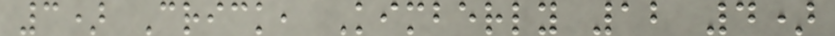3) Crick, Kimberly 12 4)
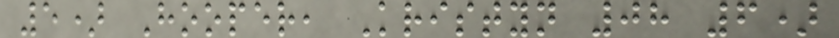5) Hooper, Kristyn 08 6)
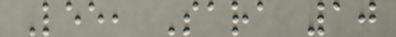Lee, Sara 10
